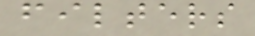filters
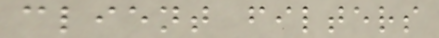client filters
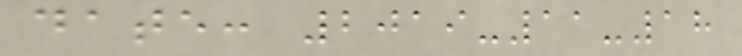date: 2019-11-18
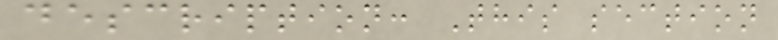description: This section
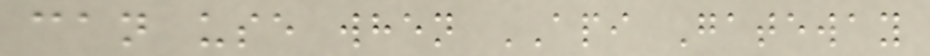can use when API Gateway
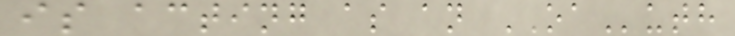is acting as an OAuth
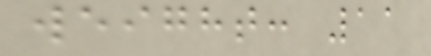weight: 11
